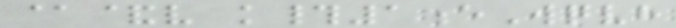@&v k#1eWqvh
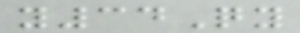y34Qy
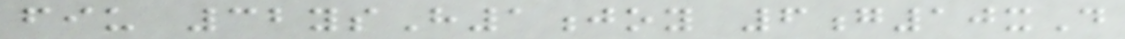fiu 32ysH1joy 6g10xD
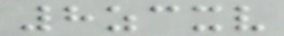8zcxv
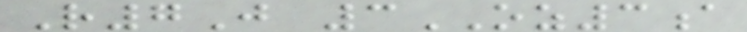R7J 3OZ3a
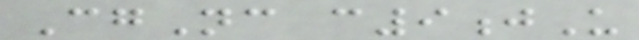CgNc c9jU
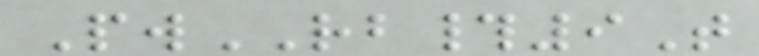PwRB#9T
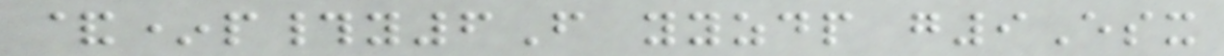&*p#y6F yyzdp g9Esx
